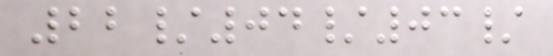22/04/03/
